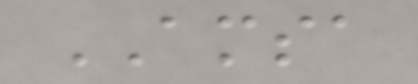AMSA
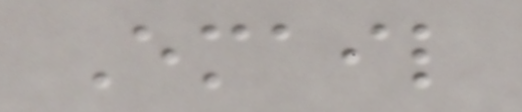Email
